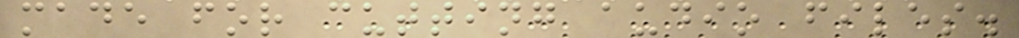made for cutting audio files.
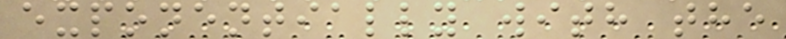exponentially with the
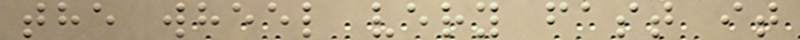the wheel very fast it
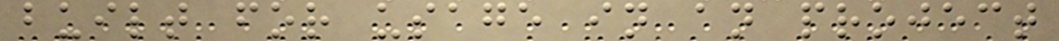built for usage in an project
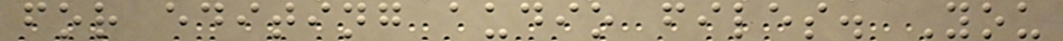for editing audio files. You
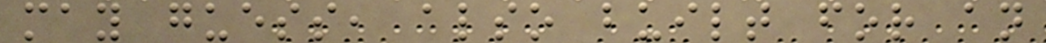may guess, also built for an
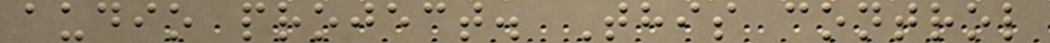audio project. This control
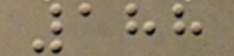188
